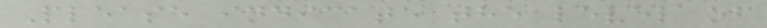Please indicate the level of
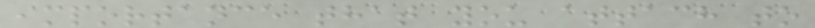importance that you attach to
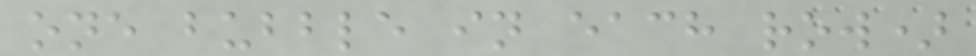one bubble in each row)
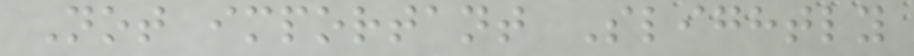Not important Slightly
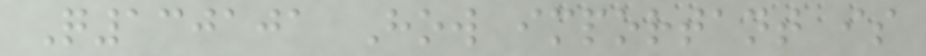Q130101 How important is
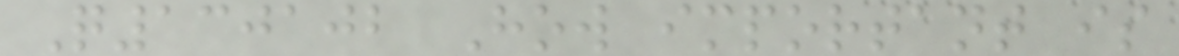Q130102 How important is
